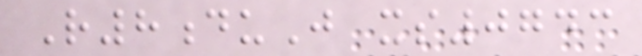R8duJ xs0743
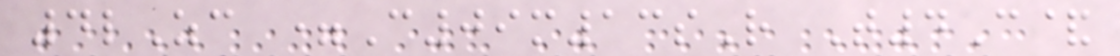4lZc =C09m13sR T4C&
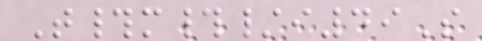T#m#/i49S
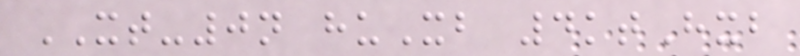XT-0n huXb 4ktHxb
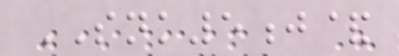SNK5j&
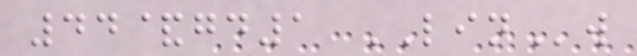44&gd1 LINw
